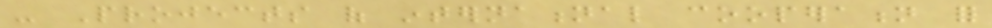- Projects of international cooperation for
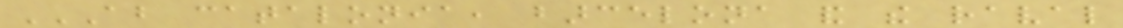ABOUT CATALONIA, BARCELONA AND THE RAVAL
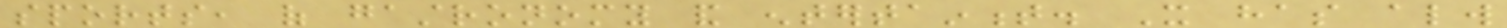sports, of gastronomy and entertainment. It has always
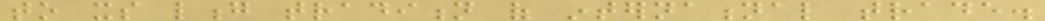to its long tradition of international trade.
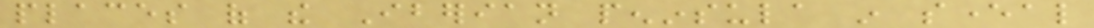places of the Iberian peninsula in several
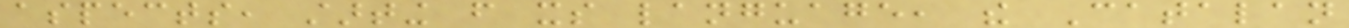aspects, starting from its language, the Catalan
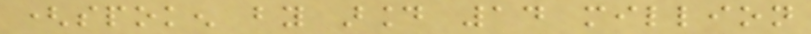(spoken by around 14 million
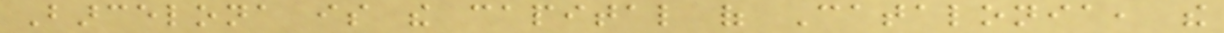Barcelona is the capital of Catalonia, the
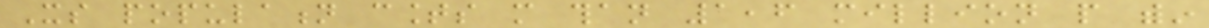Its population counts more than 1,6 million people within
